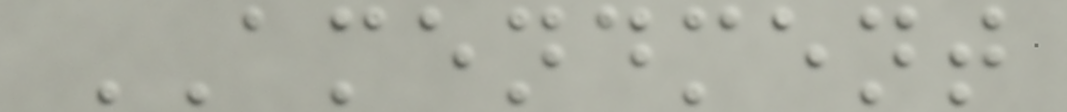AMENDMENT
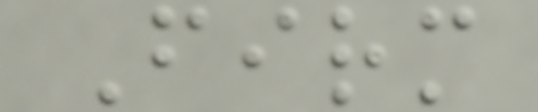Firm
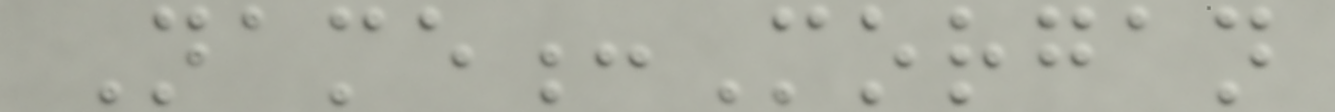Name:Morgan
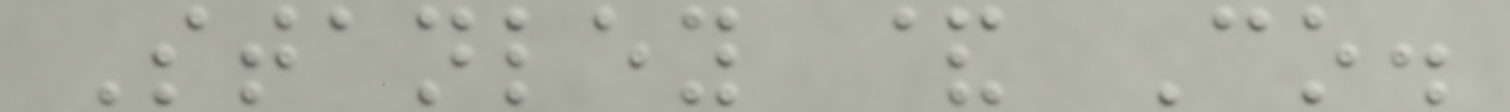Stanley & Co.
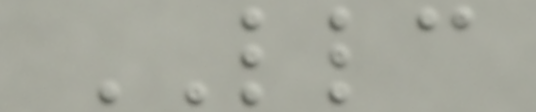LLC
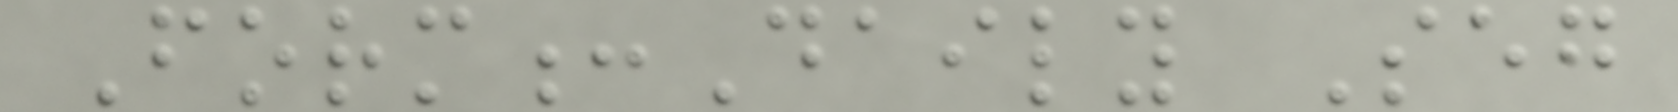Form:Daily Seg
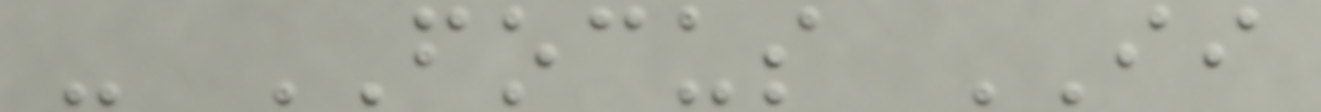- FOCUS II
